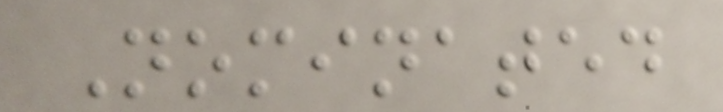Nominated
